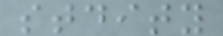stdity
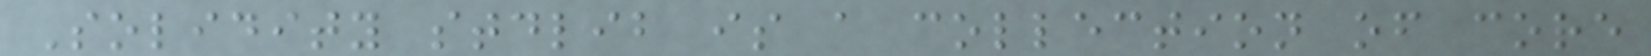Solidity stdlib is a collection of core
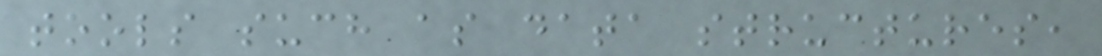tools such as data structures,
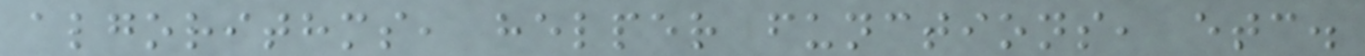algorithms, helper functions, etc.
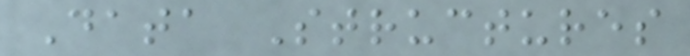Data Structures
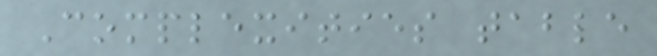Complexities table
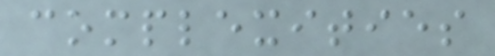complexities
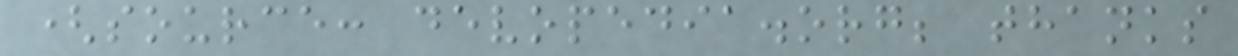(source: devopedia.org; thanks
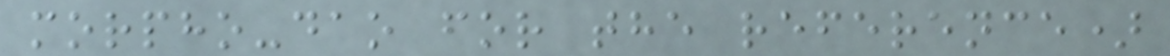morpho-dao for the reference)
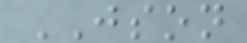JSON
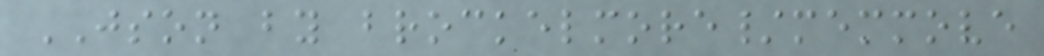JSON by brockelmore/memmove
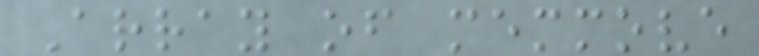Array of memmove
